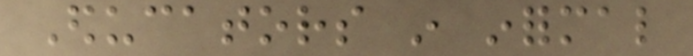Educators in informal
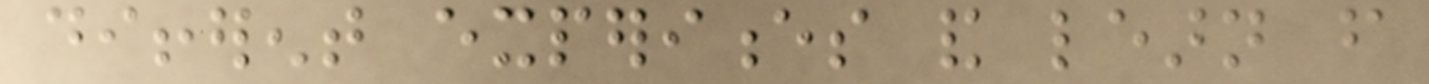different experiences and learn from
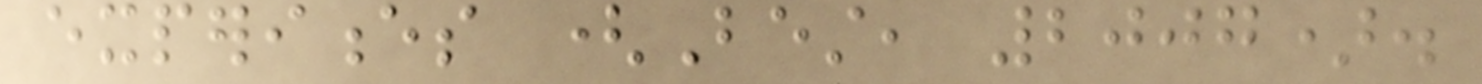experiences (Best, 2007).
